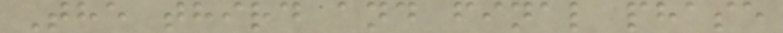The third and final phase
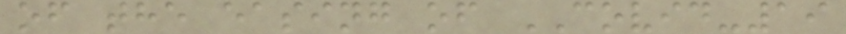of the easing of COVID-19
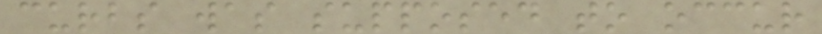curbs was supposed to occur
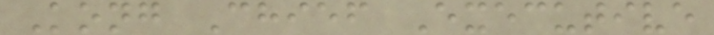Kong Chief Executive
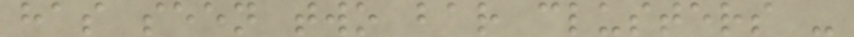has seen two bar clusters -
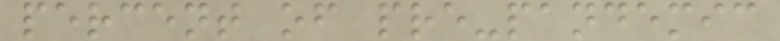percent of pre-pandemic
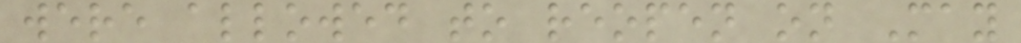were allowed to reopen on May
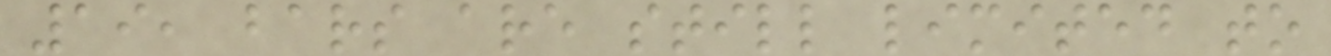19, bars are still limited to
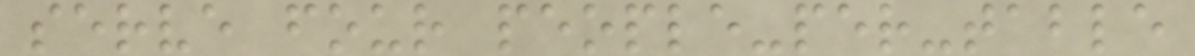serve four people-per-table
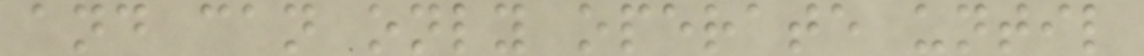and can only operate until
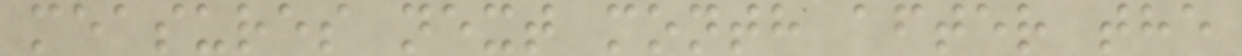measures next month after the
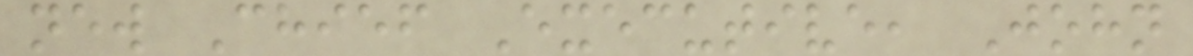new Chief Executive, John
